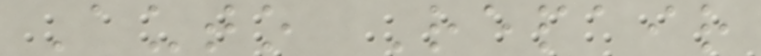Auto Repair
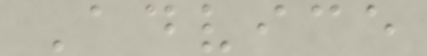Advice
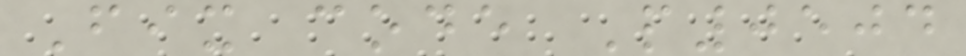Fix code P0504
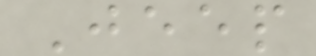Jeep
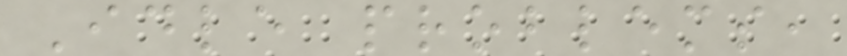Idle problems,
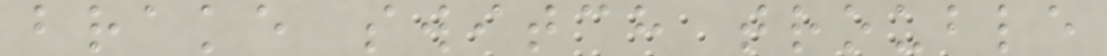brake switch trouble
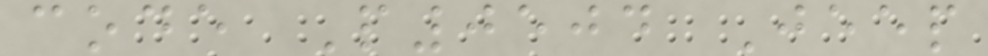code P0504 Jeep
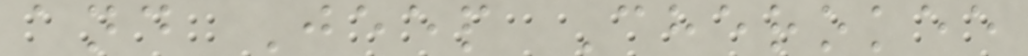and Jeep Cherokee
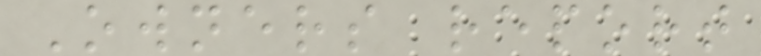Owners report
